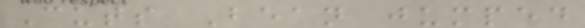Cuts Bean jumped
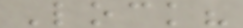Lock?
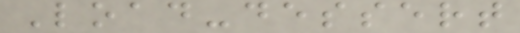Load-dessert
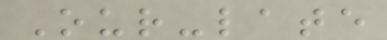Our-late
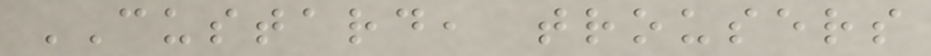CUSTARD, trousers
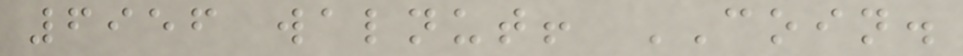6956 walnut! COIN.
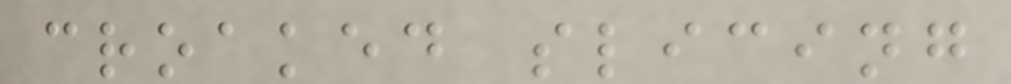croaked slicing
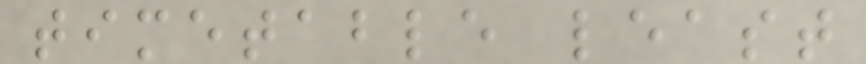timetable least
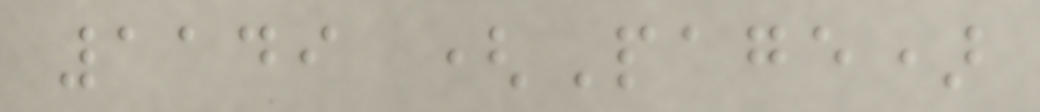1149 (Page)
